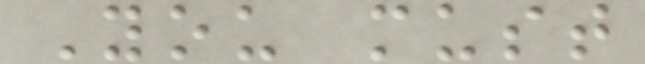You must
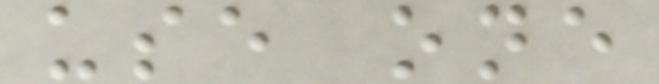use one
